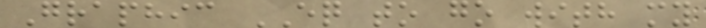Graphic EQ to go with my
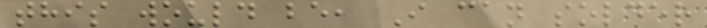this would be, I can solder
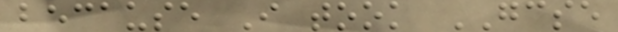because I took GCSE
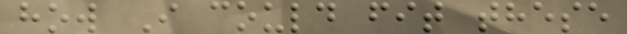how I could fit these
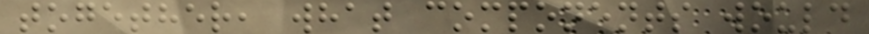together, what components would
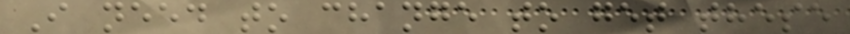I need to change to get these
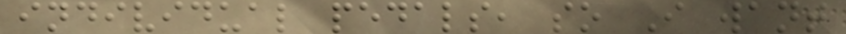individual pedals, so I want
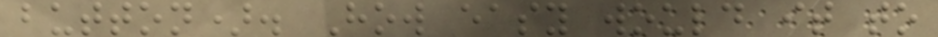button). How easy would it to
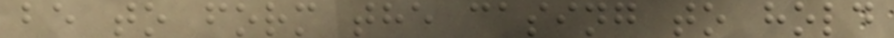be to form the casing to hold
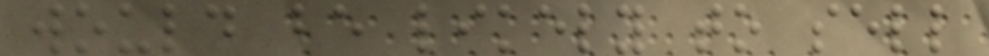would be likely to sell
